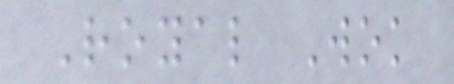Royal Wok
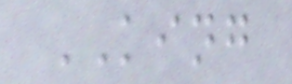KING
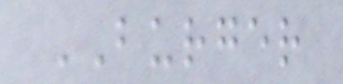BURGER
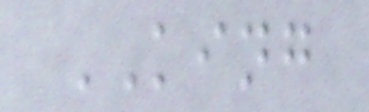KING
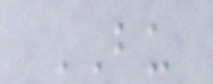BU
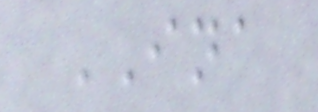INA
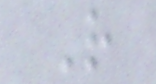R
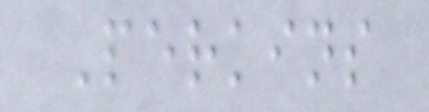Perkins
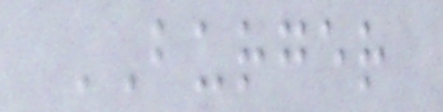BURGER
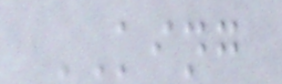KING
